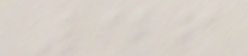46
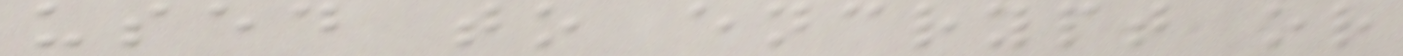used to encrypt or
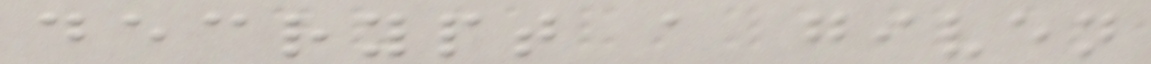decrypt a given
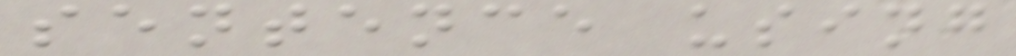sentence using
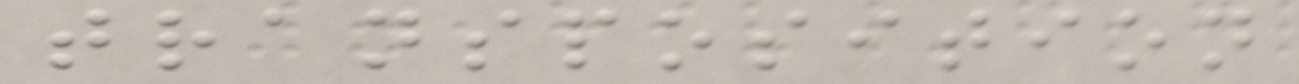transposition
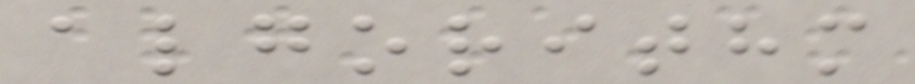algorithm
